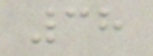38
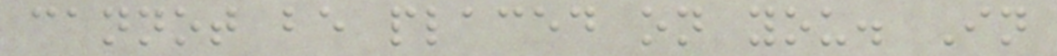cannot be placed on you. In
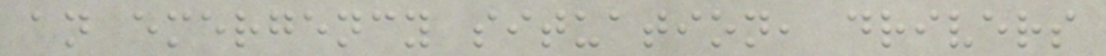an emergency situation, drivers
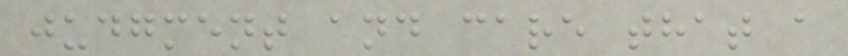judgment and care that a
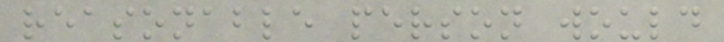reasonable person would
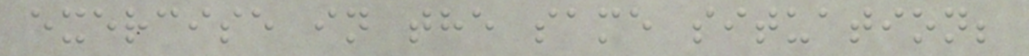exercise in the same situation;
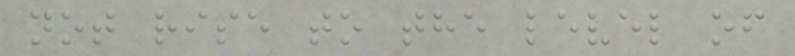not rise to the level of
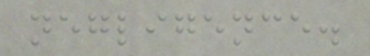negligence.
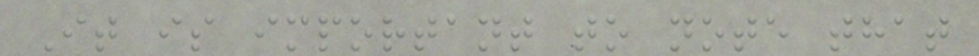It is important to note that
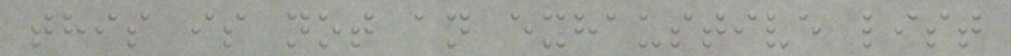this is not an exhaustive list
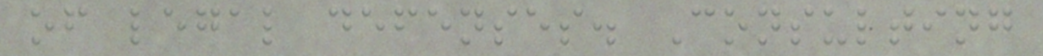of legal defenses. Consulting
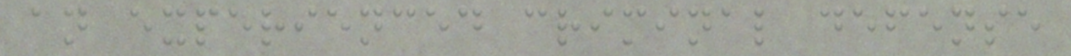an experienced criminal defense
